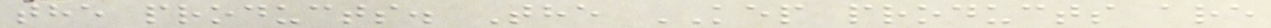the products. The KEP products are
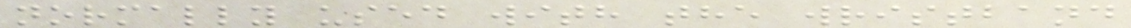normally used with the wristband
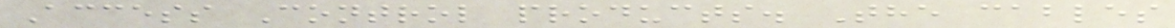Access Control products. The cables
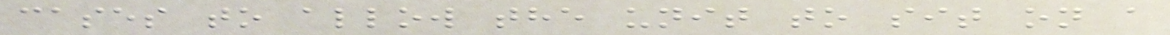cases to allow the unit to sit on a
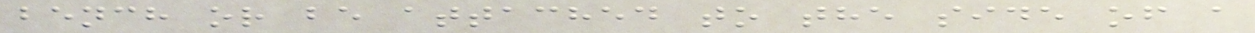bench or be attached to the side of a
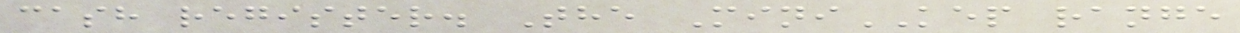cash register. The MiniKEP range
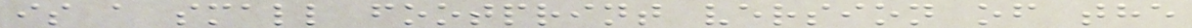is a small footprint version of the
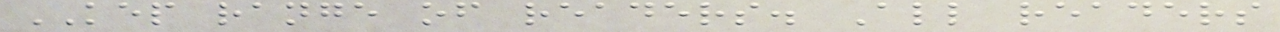KEP range of readers. All readers
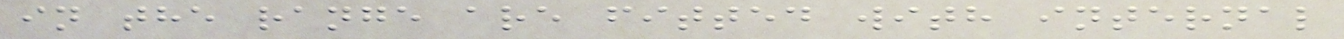in the range are fitted with internal
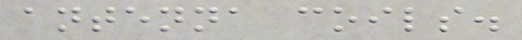antenna coils.
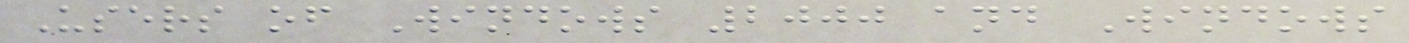Users of Windows 2000 and Windows
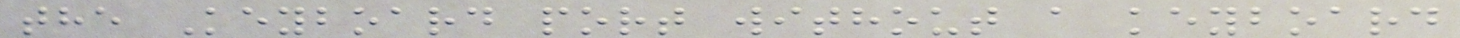the Keyboard port without a keyboard
